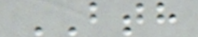BTH
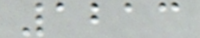1213
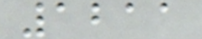1211
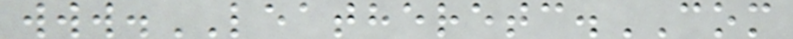www.LEATHERETC.COM
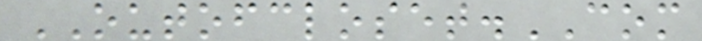OUTOFCLOSET.COM
